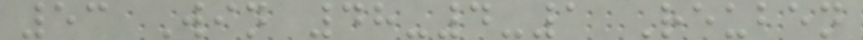53 Win 48-4-1 Reuben
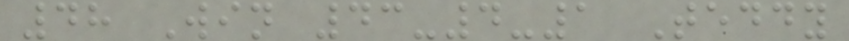48 Win 43-4-1 Teddy
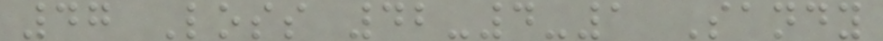47 Loss 42-4-1 Sandy
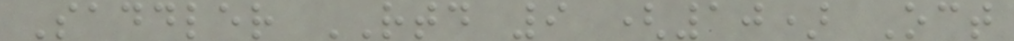Saddler RTD 9 (10) Oct
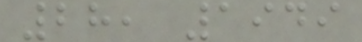28, 1949
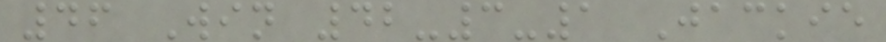46 Win 42-3-1 Jackie
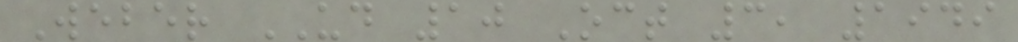Weber UD 10 Oct 3, 1949
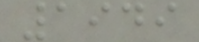1949
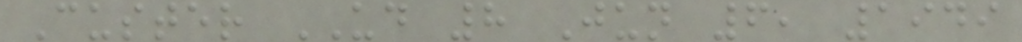Custer UD 8 Jun 6, 1949
